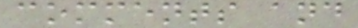comments and
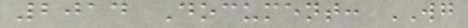2014 Document: WG
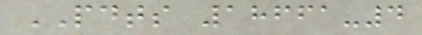PDTS 18661-4
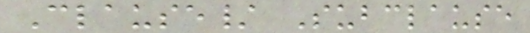Clause/ Subclause
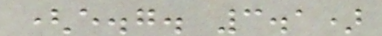(e.g. 3.1)
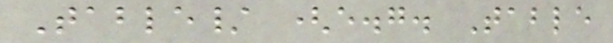Table/ (e.g. Table
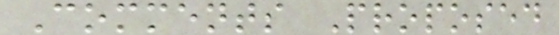Comments Proposed
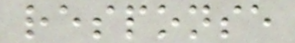response
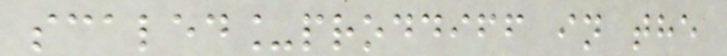scaled_proddiff in the
